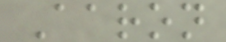Aaron
